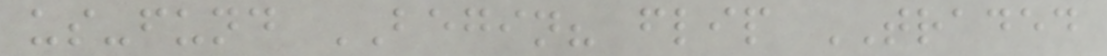us-fund BEGIN? flip TRADED
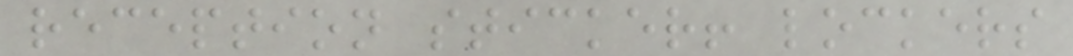reception sticker! lockers
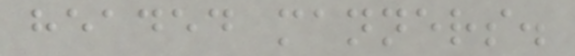headed manners.
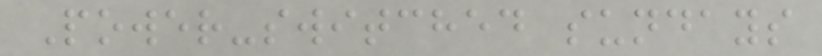Power-switched sundays
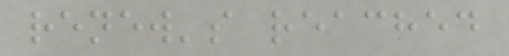renew's reached
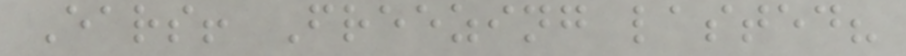Ears! Freezing lasted?
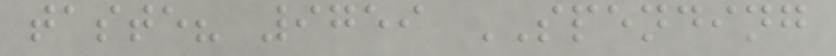taste? 9759 SPENDING
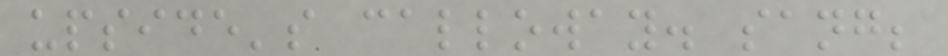upside's calloway. sang;
